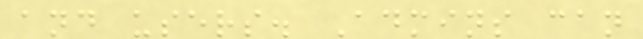and users. Admins can
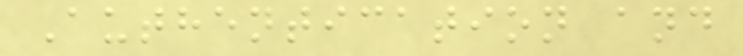Authentication and
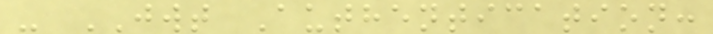- JWT Authentication:
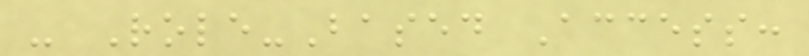- Role-Based Access:
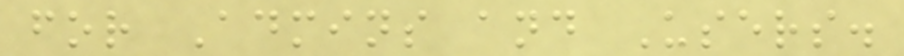for Admins and Users.
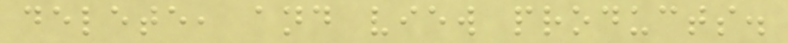delete, and view products.
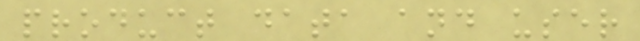product data and user
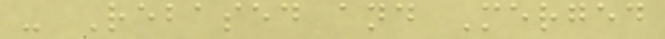- Rebased and Merged
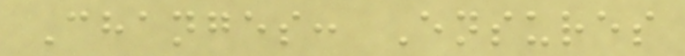Changes: Ensures
